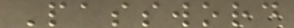Password
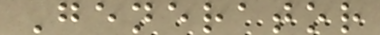Generator
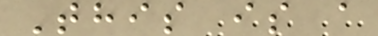This is a
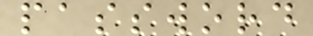password
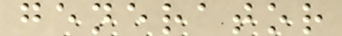generator
